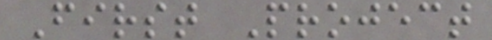First Project
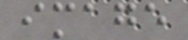image
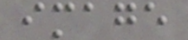image
